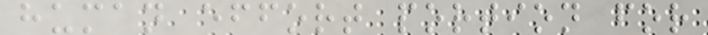human effort portion for
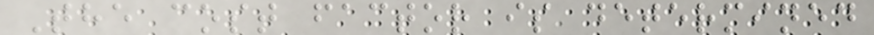The cost factor is determined
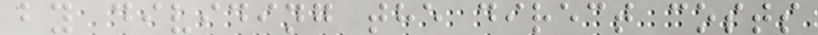by dividing the direct costs
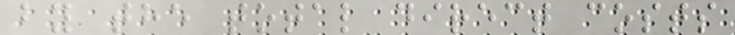by the total direct costs
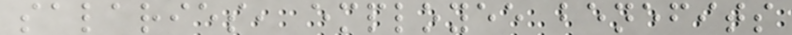salaries, employee benefits
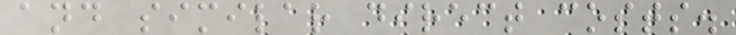and similar direct costs.
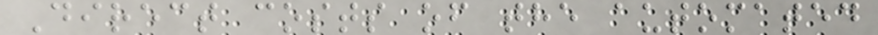Direct costs of the automated
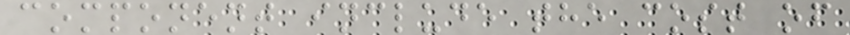component include the cost of
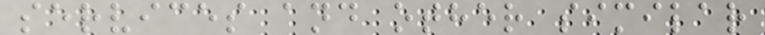services and other similar
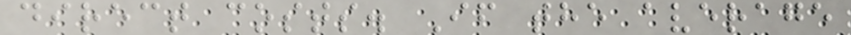direct costs. If the average
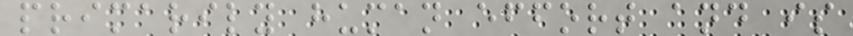primarily human effort and is
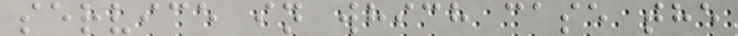service in which case the
